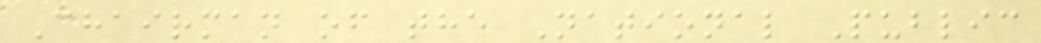Chairman of the National Public
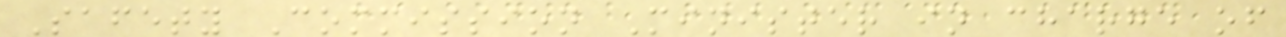Safety Commission Minister in charge of
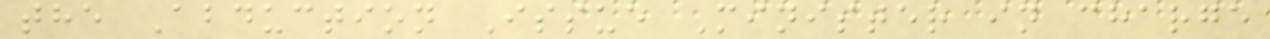the Abduction Issue Minister in charge
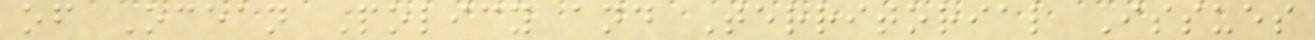of Ocean Policy and Territorial Issues
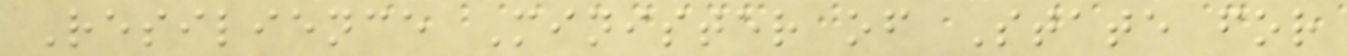Resilience Minister of State for
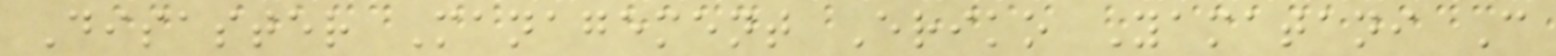Disaster Management Eriko Yamatani C
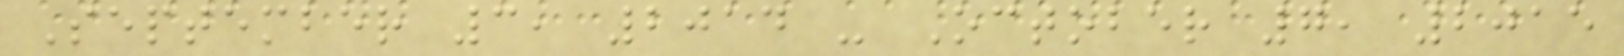September 3, 2014 - October 7, 2015
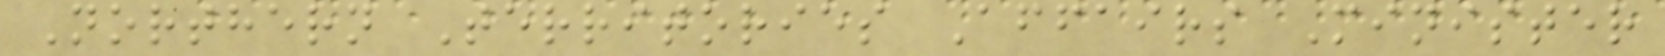Northern Territories Affairs Minister
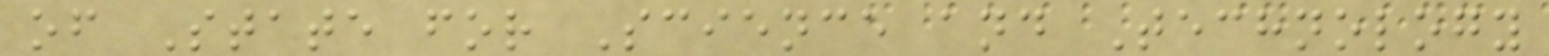of State for Science and Technology
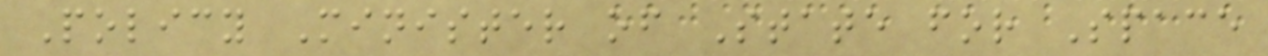Policy Minister of State for Space
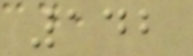142
